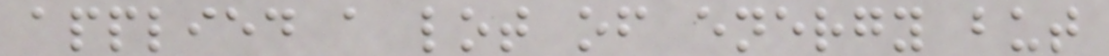applied a lot of energy but
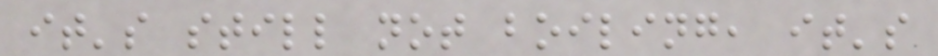it's still not boiling, it's
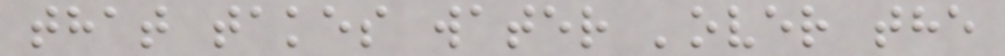that takes water 'over the
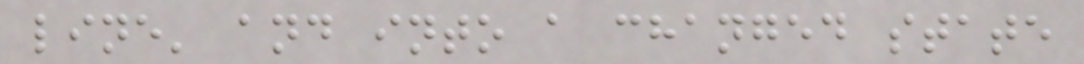line' and into a changed state
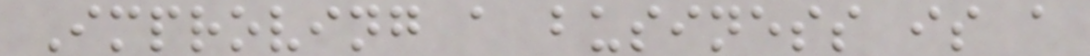Improving a business is a
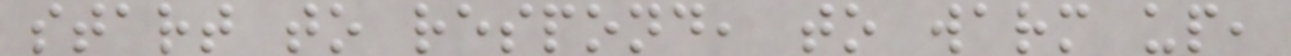start to respond, to warm up,
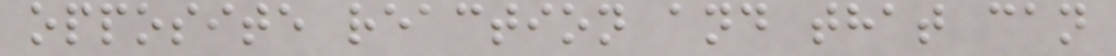opposite reaction and that can
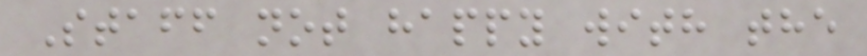Staff not happy with the
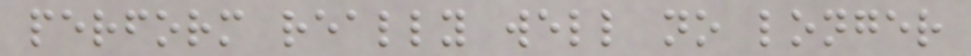perform really well no longer
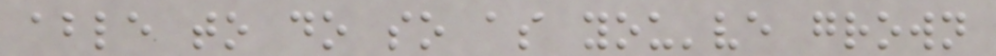able to do so as you've grown
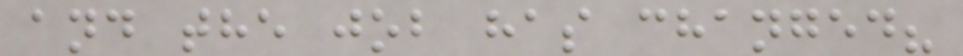and the job has changed?
